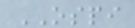OSPI
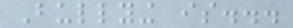Bullying is...
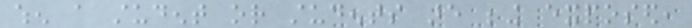when a student or students are being exposed,
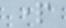part
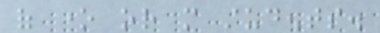of one or more students.
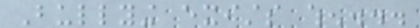Bullying exists when...
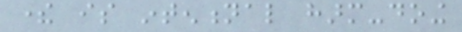there is intentional harm-doing
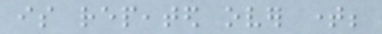is repeated over time;
